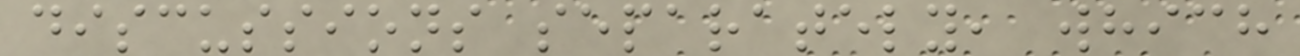discussions separately, which
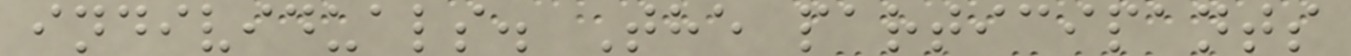individuals. The participants
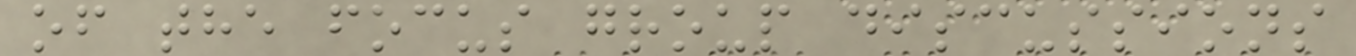of the focus group discussions
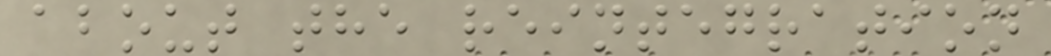about the reintegration
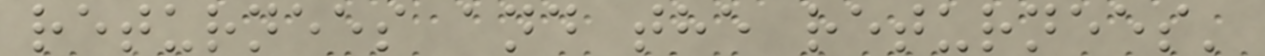returnees and the returnees'
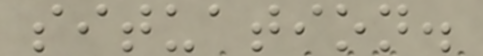situation.
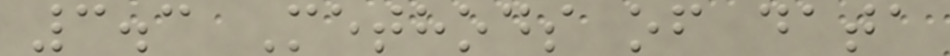3.3 Methods of data
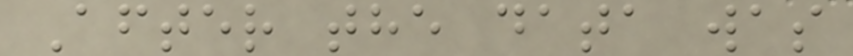After the data was
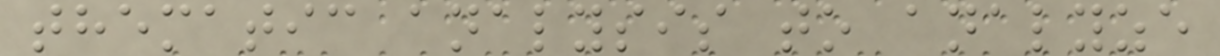thematic analysis to analyze
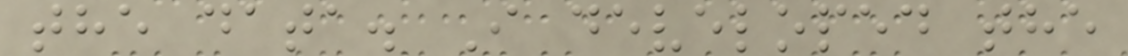the data. I developed the
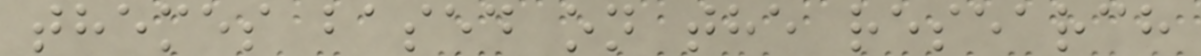themes based on the research
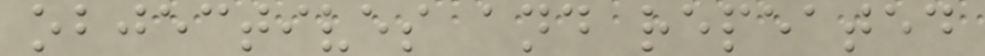objectives and repeated
